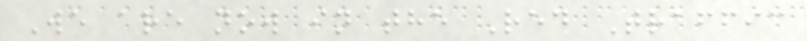We are now in the Red Traffic
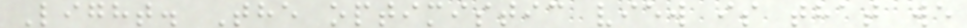Light. The optimistic view is that we
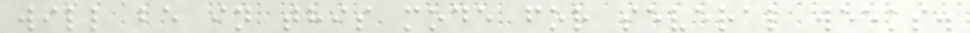will be in this mode for several weeks.
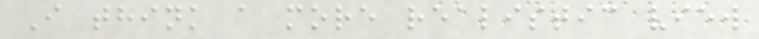I think a more realistic view
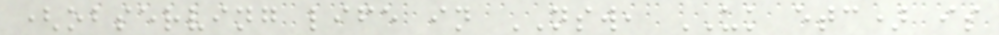(observing life in NSW, UK etc) is
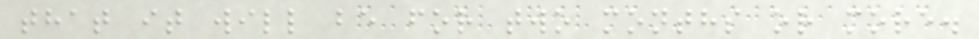that it will be for two months or more.
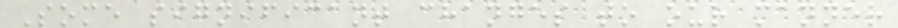Some significant changes to our manner
